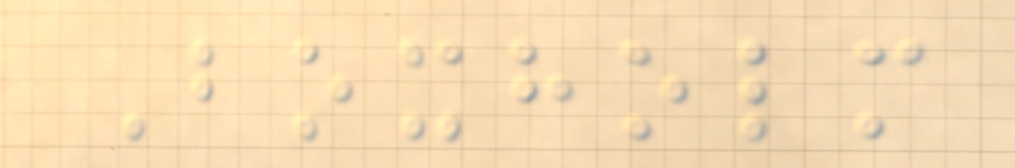Boxholm
